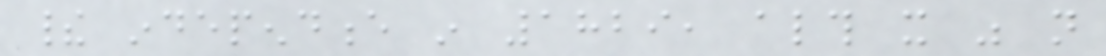their independence in 1829, although it was not
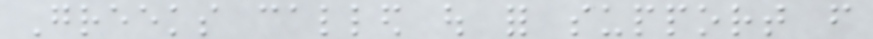Greeks called out for support from
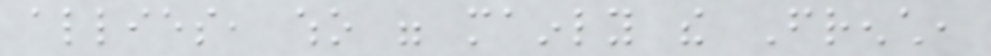allies, who were mainly the French,
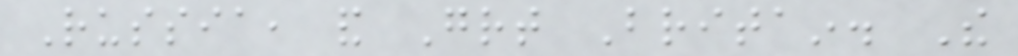Russia, and Great Britain. The
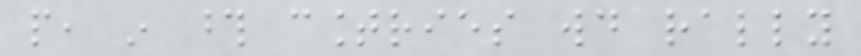people, in those countries would rally
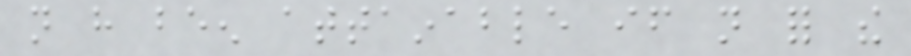not have been attainable if not for the
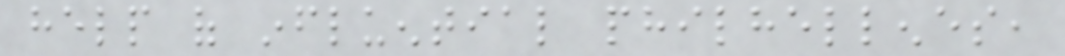help of influential philhellenes,
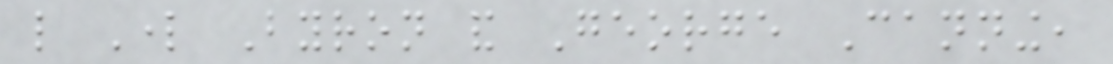like Lord Byron and George Canning,
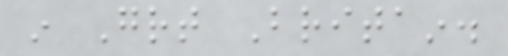in Great Britain.
